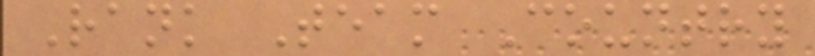Rank Team Country
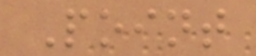Point
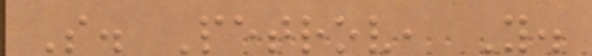S. Petrov, Y.
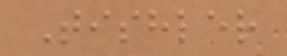Tishler
